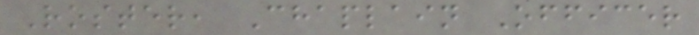Roster, Chaplain Officer
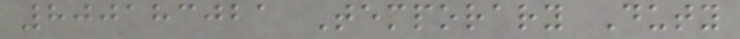800183021 Temporary Duty
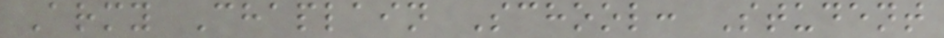Army Chaplain School: Student
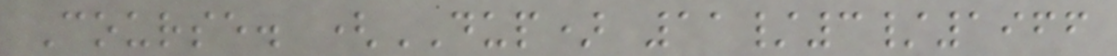Course. (DUP) 11/3/1966
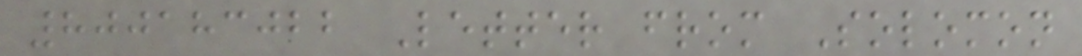800183022 Letter from Solomon
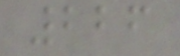226
